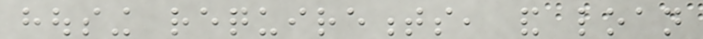housing requirements, and loan
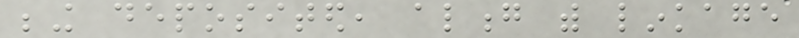being deposited, along with linkage
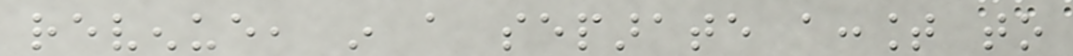revenue, in a separate account to
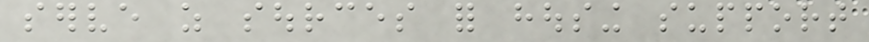serve as sources for housing support
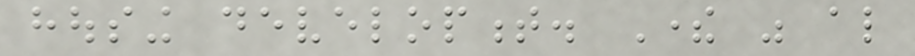housing development. There was also
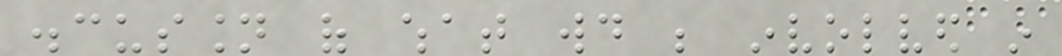discussion of what would be involved in
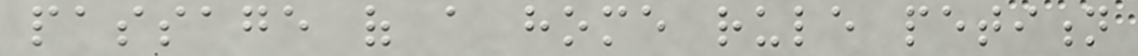passage of a home rule petition
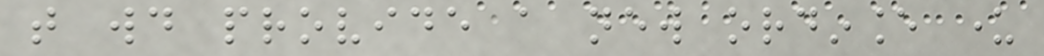that would provide a new ordinance under
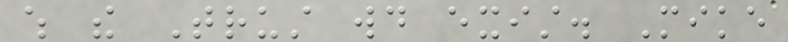which the Trust would exist. Mike
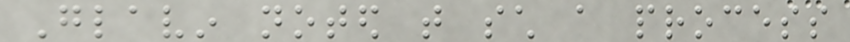Glavin noted that such a process
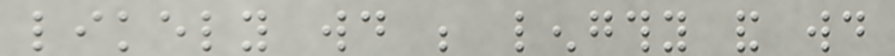likely would be lengthy and would
